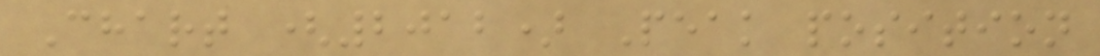Chart (2012) Peak position
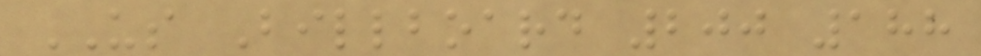US Billboard 200 188
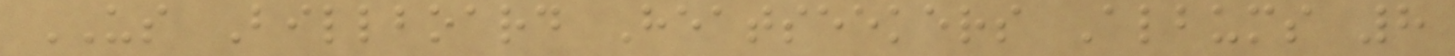US Billboard Heatseekers Albums 8
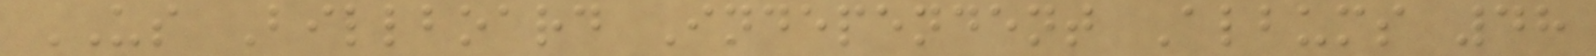US Billboard Independent Albums 48
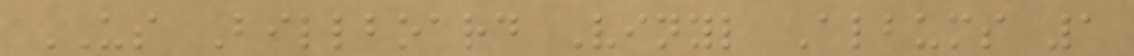US Billboard Vinyl Albums 1
